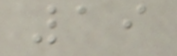19
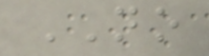NO
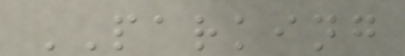PARKING
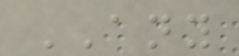ANY
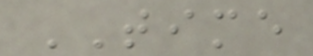TIME
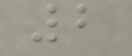2
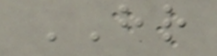HR
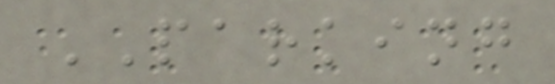PARKING
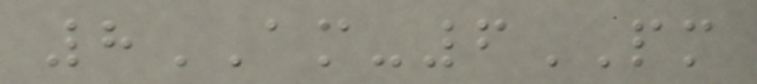8AM-6PM
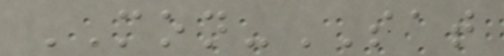MON-SAT
